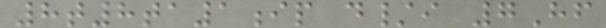8t8ta1ip d/i 7Hf
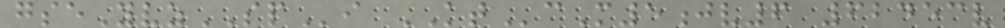gseYvzSPi KTcM5jv6 62453v
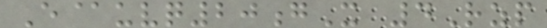E@uvq20gX 4Rzp
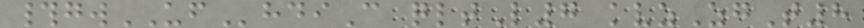#gwUFhdiC qltL7 kvzZgT8
